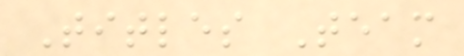Titles Team
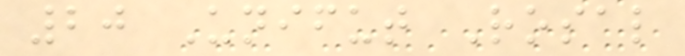20 Unifut Rosal
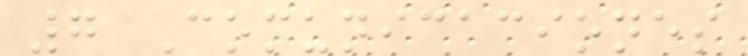7 Comunicaciones
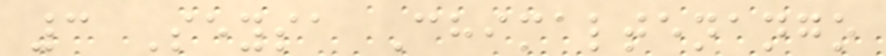3 Seysa Chimaltenango
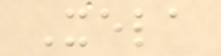Xela
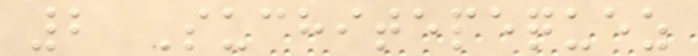2 Suchitepequez
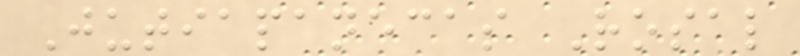Jutiapanecas Rosal
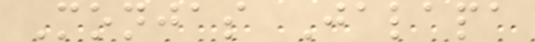Monjas Jalapa
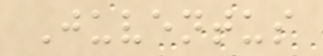Juventus
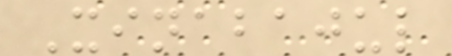Xinabajul
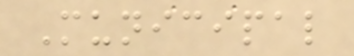Municipal
